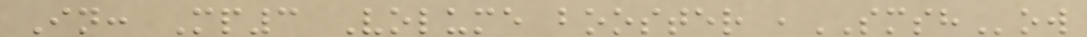In: Mp3 Volume booster ,SMSHow
